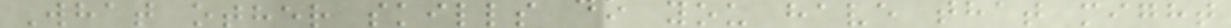What other skills do you have that might
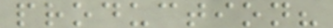production?
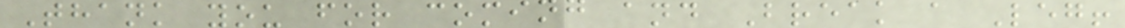Thank you for coming and Break a Leg!
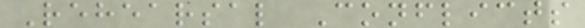Rehearsal Conflicts
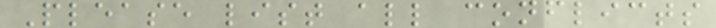Please list all conflicts
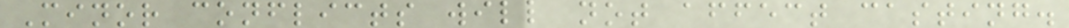Minor conflicts will not affect casting.
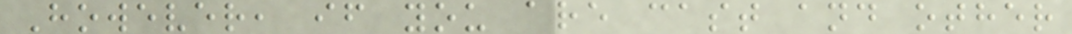However, if you are cast and other
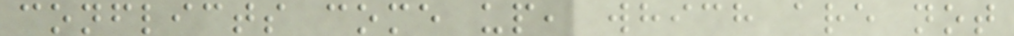conflicts come up, which are not
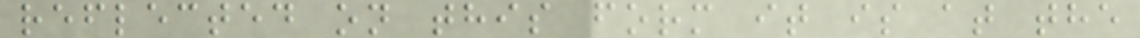reflected on this form it is at the
